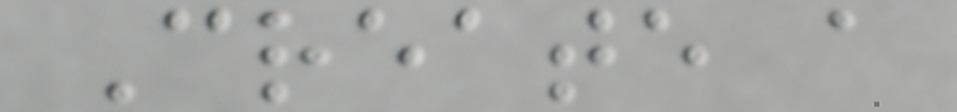Create a
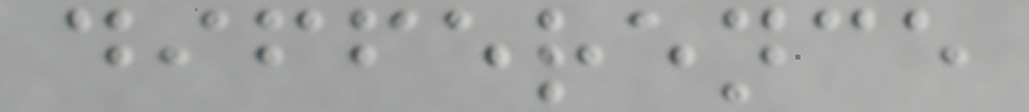difference
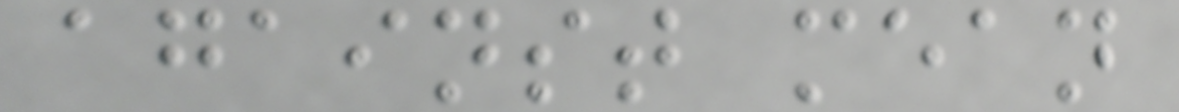against mean
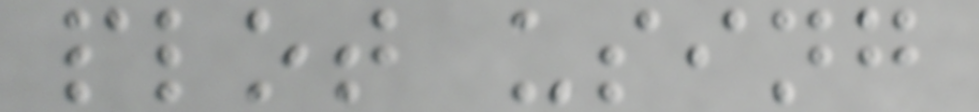plot using
